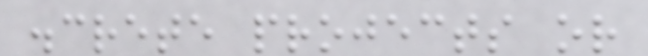discrete projects or
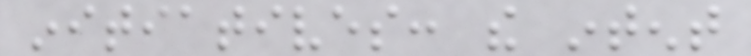initiatives: the intent
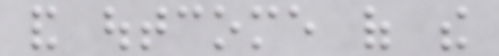and outcome of the
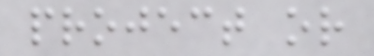project or
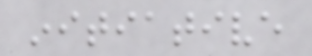initiative
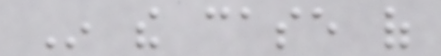In the case of
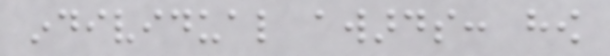individual awards: how
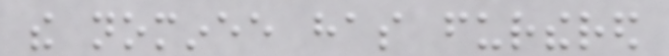the nominee has furthered
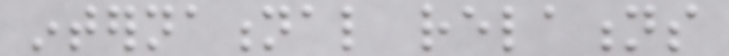international relations
